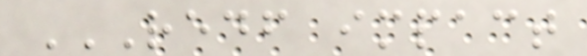REDF IMPACT
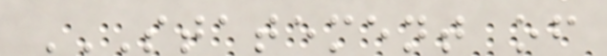STATEMENT OF
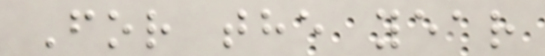For the year
